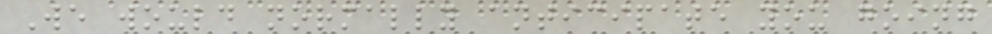We would normally anticipate you going
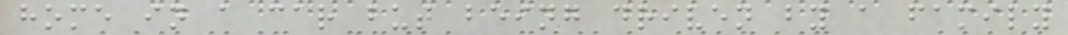home in a car but being driven by a family
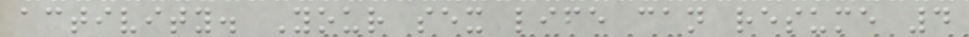activity. Your sex life can resume 4
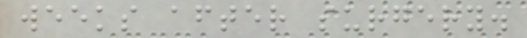weeks after surgery.
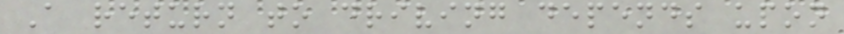A return to driving depends upon
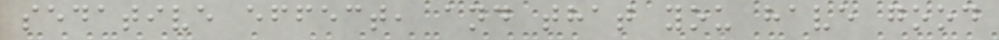sedative effect, and that you have good
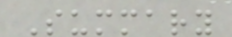Summary
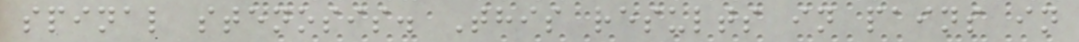spinal stenosis. This results in pains in
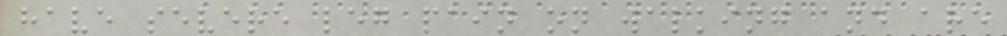have severe leg pain on walking and are
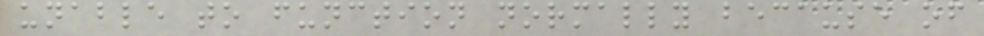unable to function normally because of
